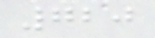720
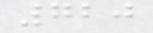720
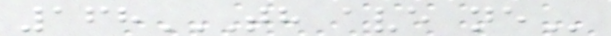168TH AVE NE
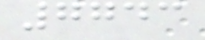7743
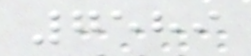7589
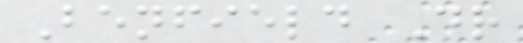Benfield Dr
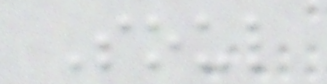Soul
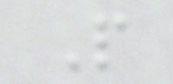P
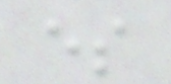es
